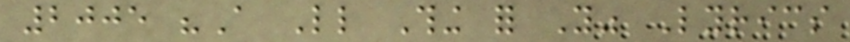2005 "A Little Thing for You" Lyrics
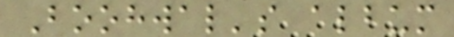Boohwal's album
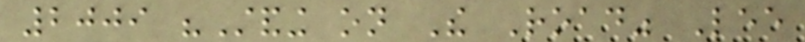2009 "Standing on The Road" Lee
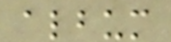album
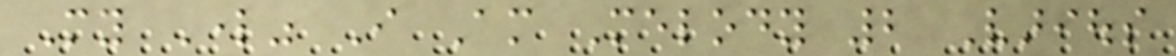My Lord" I Am Melody 2 Various
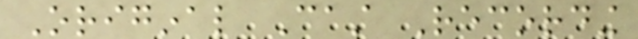Original Cast Recording
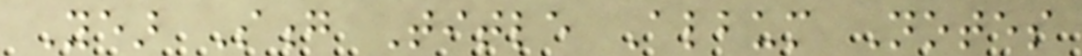Year Song Title Album Notes
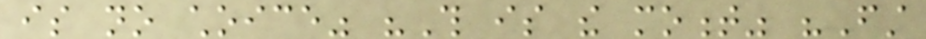is no choice" "This is the moment" "First
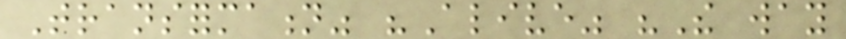Transformation" "Alive" "The way
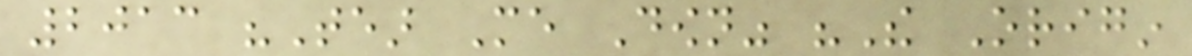2013 "Tear Me Down" "The Origin
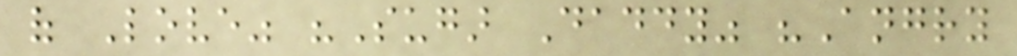of Love" "Sugar Daddy" "Angry
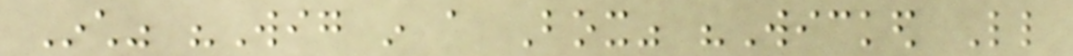Inch" "Wig in a Box" "Wicked Little
